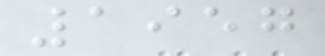1957
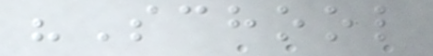"School
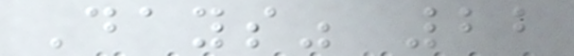Days" 22
